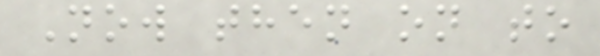Now then on to
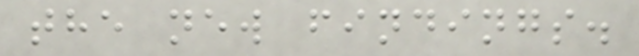the new findings.
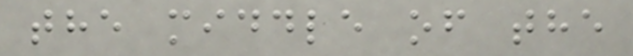the middle of the
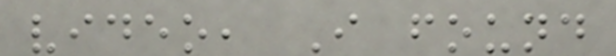video, I found
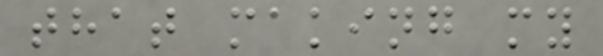that making my
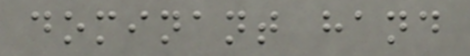dominant hand
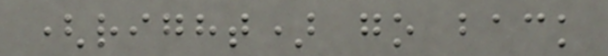(right) go back
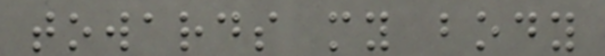towards my body
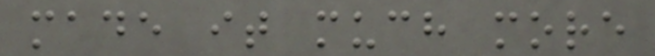made it much more
